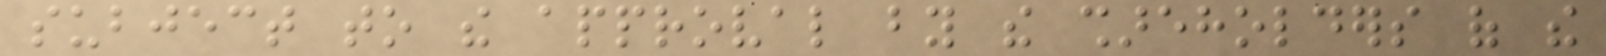subject to the approval by the shareholders of the
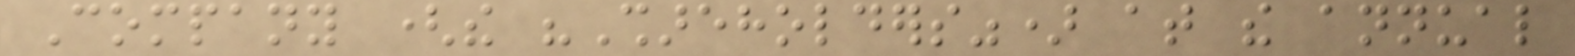Company (the "Shareholders") at the annual
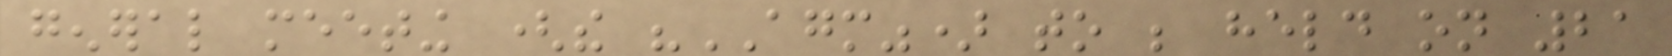general meeting (the "AGM") to be held on 21
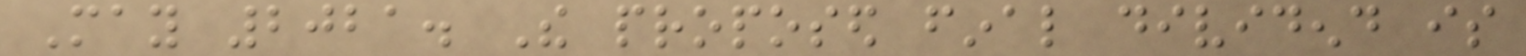May 2021. The proposed final dividend is
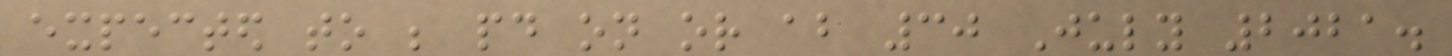expected to be paid on or about 30 July 2021.
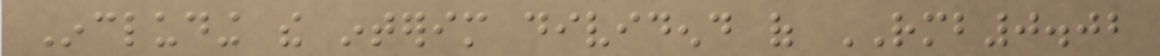Including the interim dividend of RMB0.02
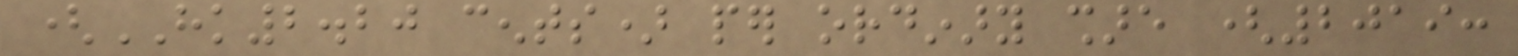(HK2.20 cents) per ordinary share (2019:
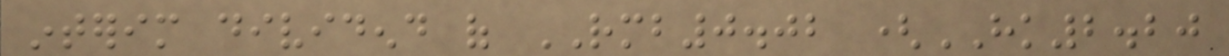interim dividend of RMB0.02 (HK2.20
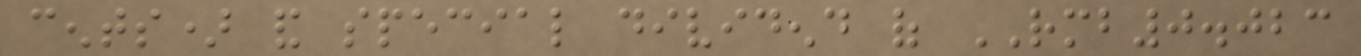cents) and special dividend of RMB0.023
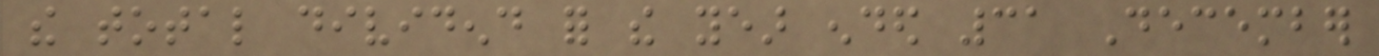the total dividend for the year ended 31 December
